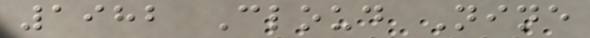1982 Cloud Nine
